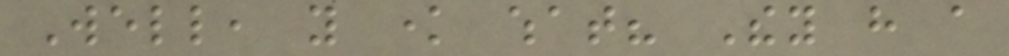Well, you know what? They have a
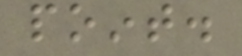point.
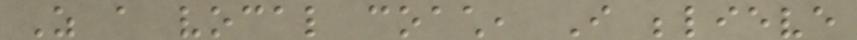As a vocal coach, I believe
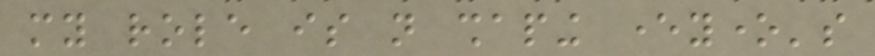my role is not shaping everyone's
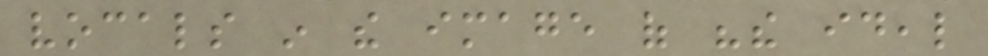vocals in the image of "the ideal
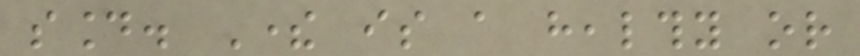sound. There is a healthy or
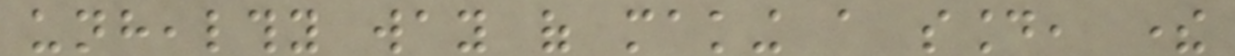unhealthy way of making a sound, there
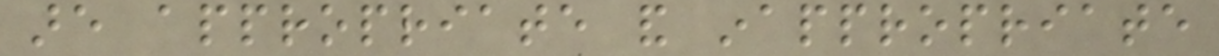are appropriate and inappropriate
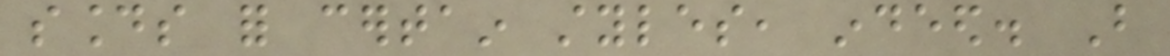sounds for certain styles, indeed. But
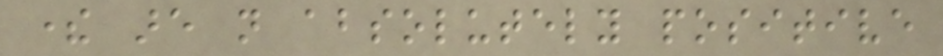there are not absolutely positive
